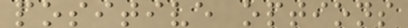positive options
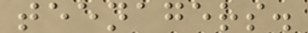teenagers.
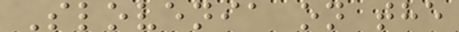Slovenia on the
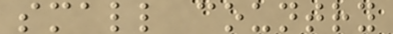small country
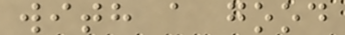with a good
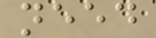need
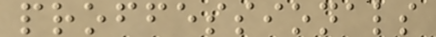proffessionals
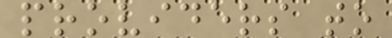providers to
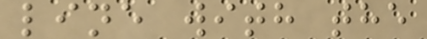line with the
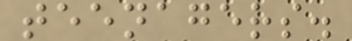teenagers.
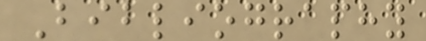Bibliography
